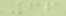66
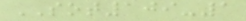SOT109-1
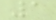1
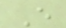E
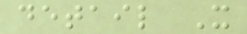detail X
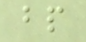bp
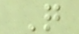Q
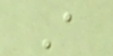A
